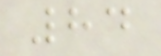84
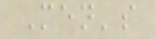Men's
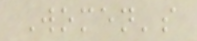Women's
